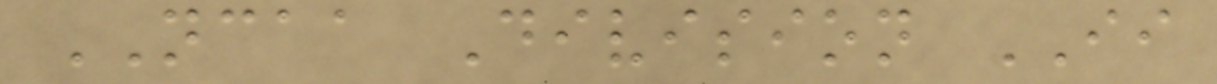NCAA Division II
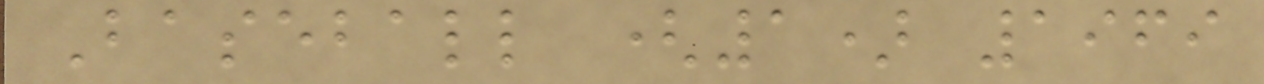Baseball (1) 1969
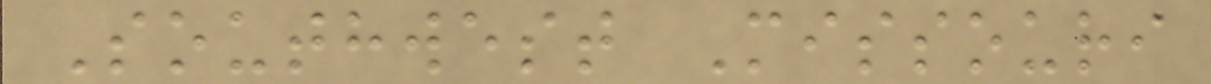Southwest Missouri
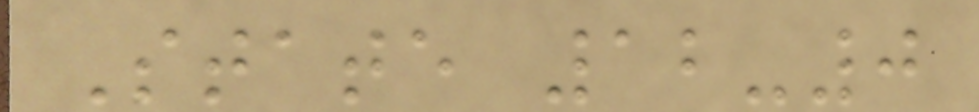State 12-0
